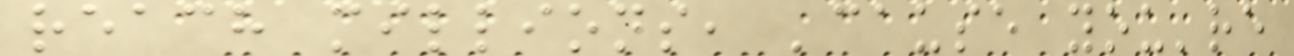reach millions, 'cause you're
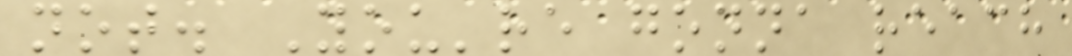not. You're gonna reach
